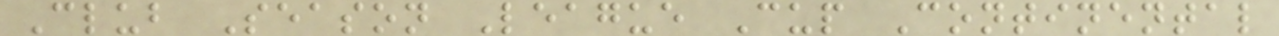Club Season League Cup Continental
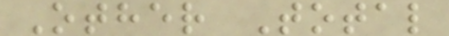Other Total
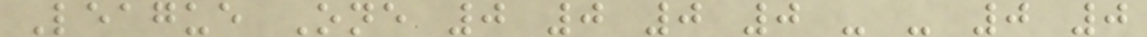League One 0 0 0 0 - - 0 0
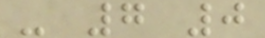- 7 0
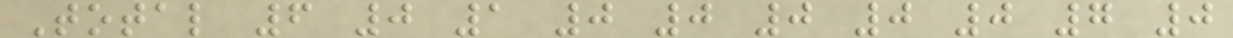Total 6 0 1 0 0 0 0 0 7 0
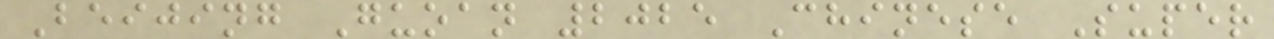Beijing Guoan 2025 Chinese Super
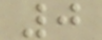0
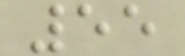55
